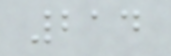214
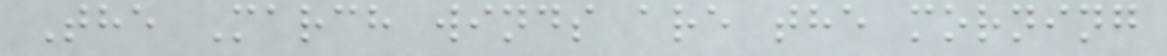The March winds are the morning
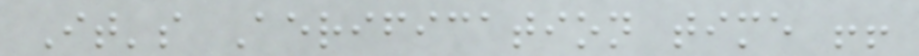It's Aerification time !!
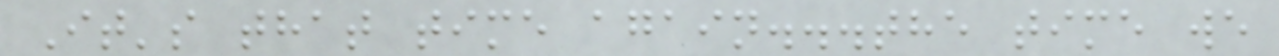It's that time again...the time we
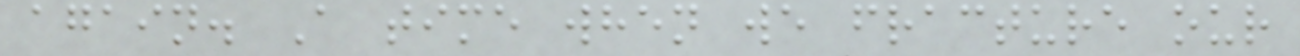again. A time when we fracture our
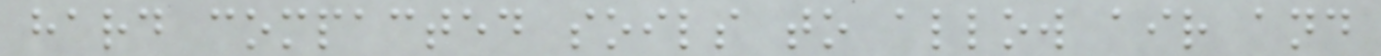hard compacted soils to allow air and
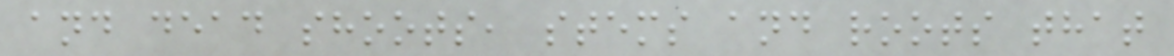and dead shoots, stems and roots that
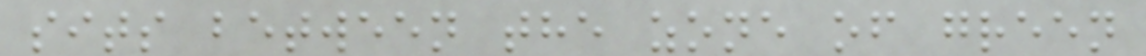sits between the zone of green
